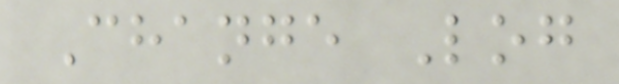Change Log
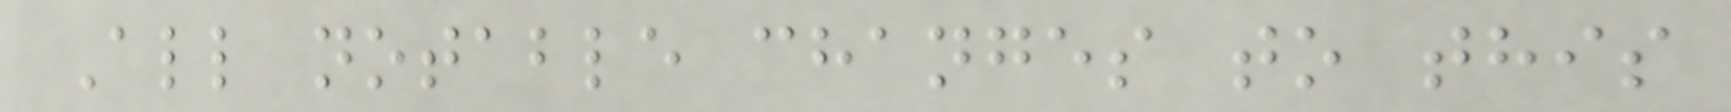All notable changes to this
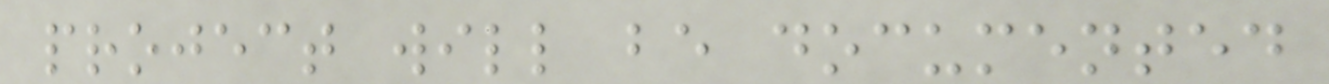project will be documented
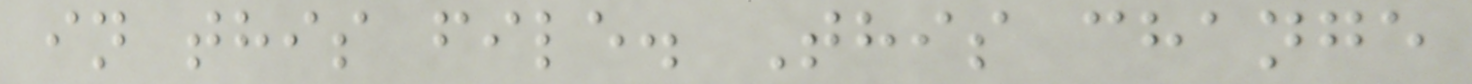in this file. This change
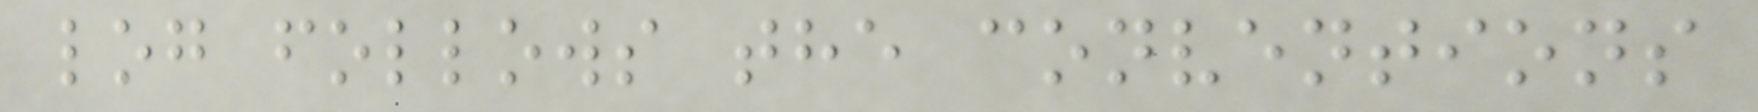log follows the conventions
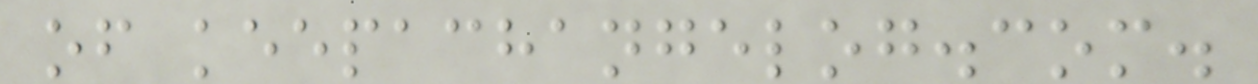of keepachangelog.com.
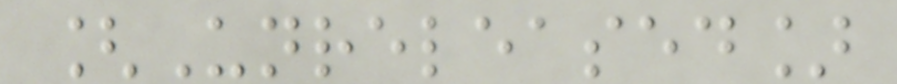[Unreleased]
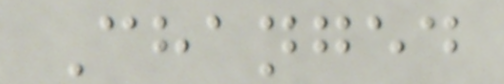Changed
